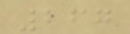267
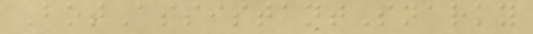BotAssistantSnarky
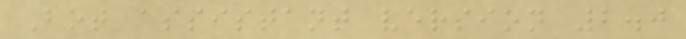Bot assistant version 2.0
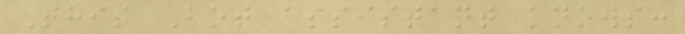This Bot assistant knows:
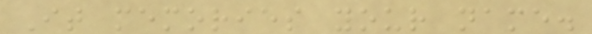It memories your name.
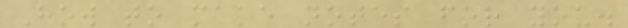How to make notes for you.
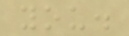you.
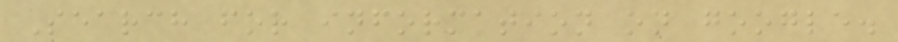Search for information on google.
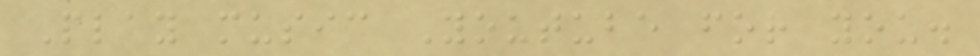Play music Youtube for you.
